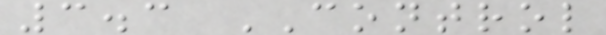3.3 CONTROL
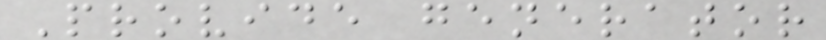Provide generator
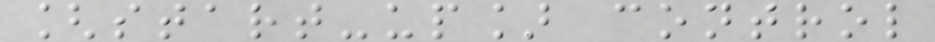[start-up] control
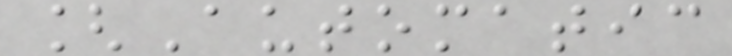[Automatic
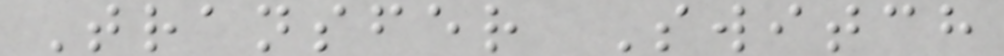Transfer Switch
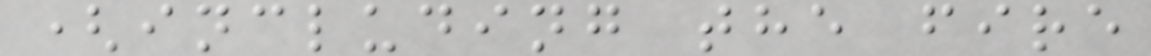(including the fire
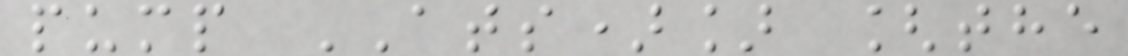pump ATS)] [the
